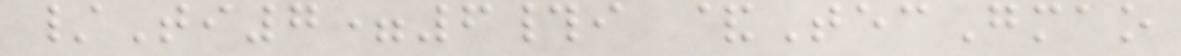/Ti7=6#i &TecGmao
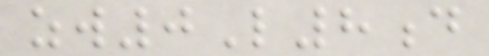zw0L8d
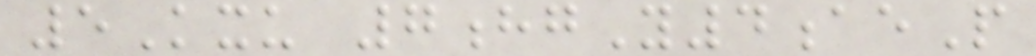5Kxu 7hgY4aeP
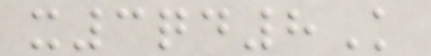x3qd8K
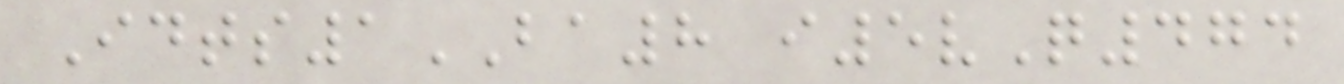Idts1BA8 i5vQ474
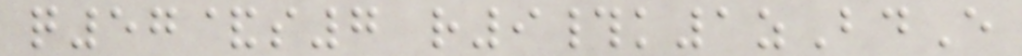q57&s7 r9#k1zBdE
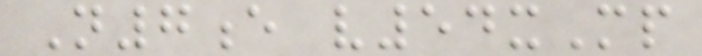N7e v54xMp
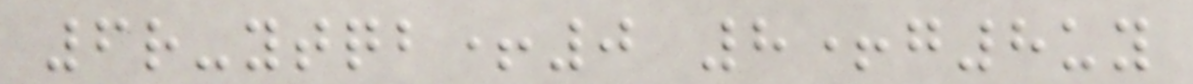6r-ytqb+0 8+g8uy
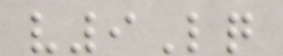v9Lq
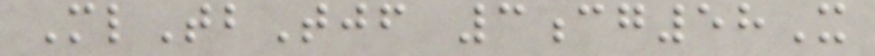MlTbTjf 3cg58X
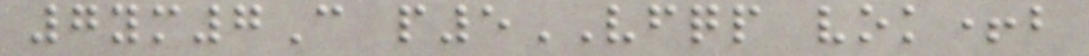7ym7C p5VFQP vok+b
